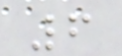6
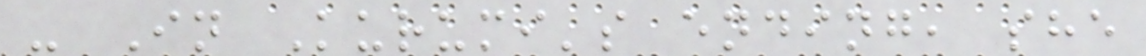- In Kurumi's ending, she
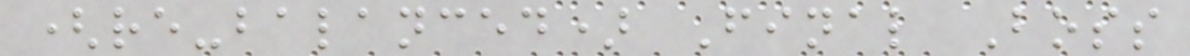(re-balanced) Final Boss
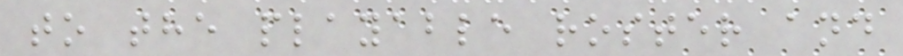to the playable roster and
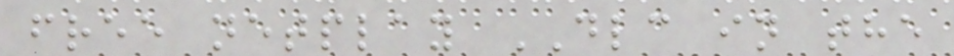free netplay DLC in the
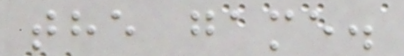the game.
